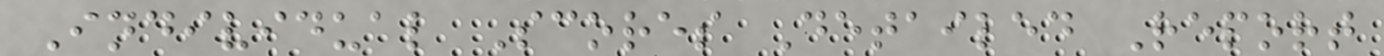Individual Scores Detailed Report
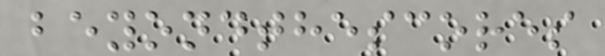beyondthescores
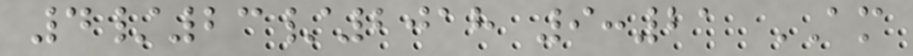4/23/2018 9:21 AM
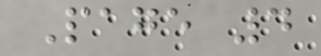Page 4
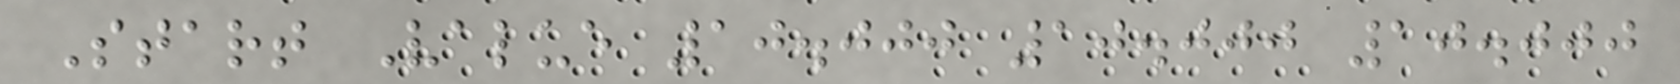Start Value 10.000 10.000 10.000
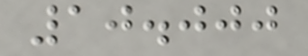10.000
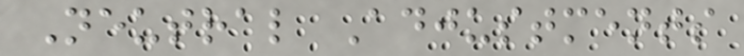Neutral Adjustments
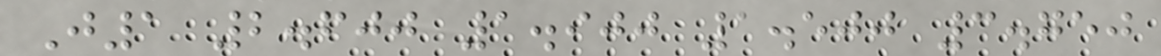J1 2.600 1.900 1.500 3.750
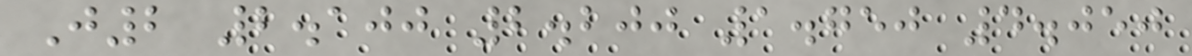J2 2.100 2.200 1.750 4.050
